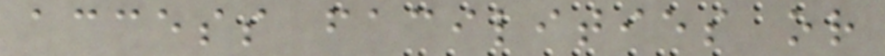access facilities or
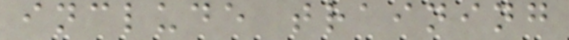include training
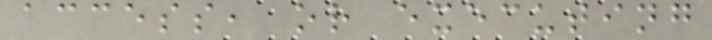access, or executing
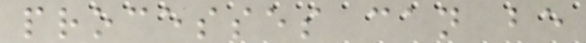processes can be
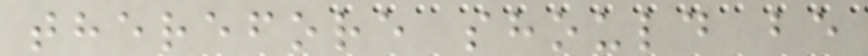therefore should be
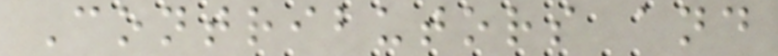Contributors and
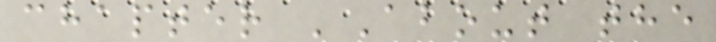chapter 'About the
